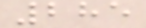285
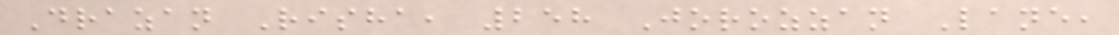Drazan Risha, 258 Jorozzan Lane,
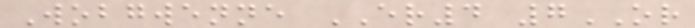Wobgwenne ER4 7OR
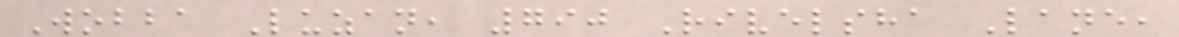Wobba Luzan, 790 Rivelsha Lane,
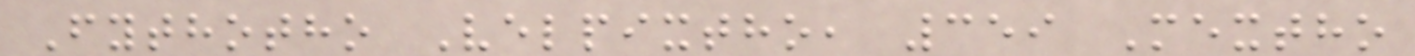Fythotho Velpixtho, 359 Mextho
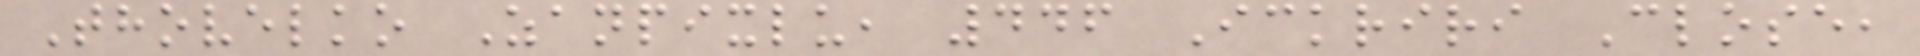Thovelko Zanpixlu, 446 Ickriri Close,
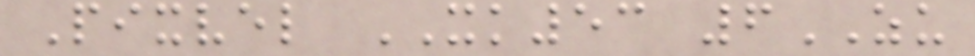Pixvel XK53 6ZU
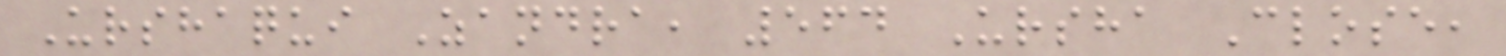Urshaqui Zandra, 564 Ursha Close,
